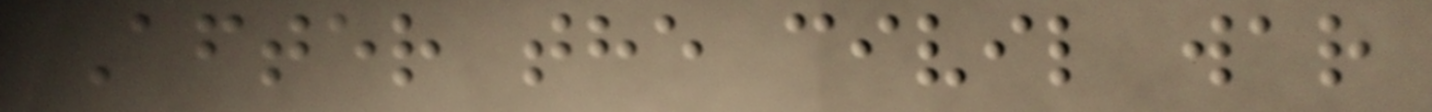After the civil war
